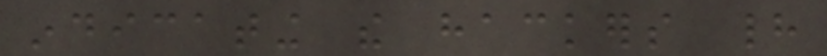indicating the hackers had
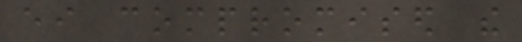either compromised the
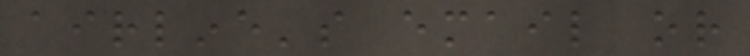airline's email or
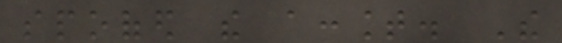spoofed the account. The
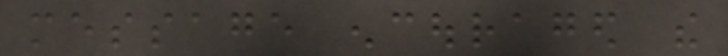message encouraged the
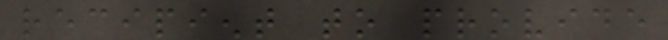recipient to provide
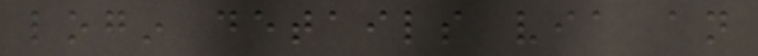login details via an
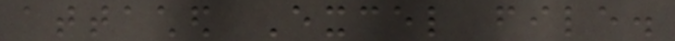attached Excel file.
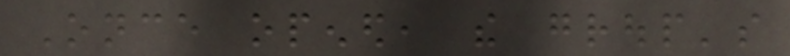Once opened, the group's
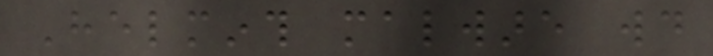Helminth malware would
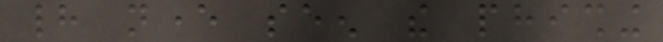had never seen the phishing
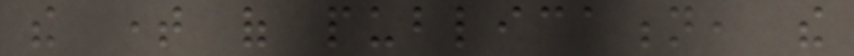the time of publication, the
